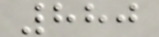880
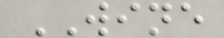WINE
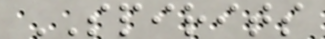SPIRITS
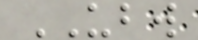UBW
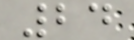24
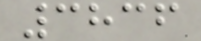3836
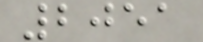2051
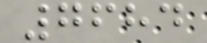7684
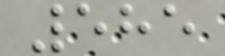585
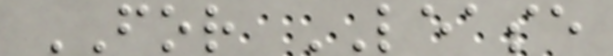FOR LEASE
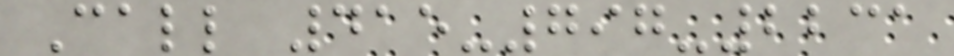Call 415-797-2231
